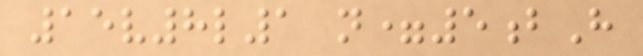15v8l1 n=5bH
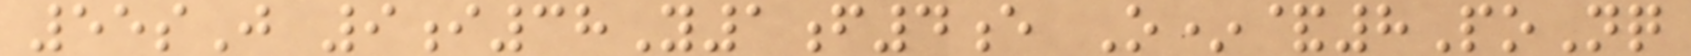55sJ 9i38Y1f4e O*&8PoNq
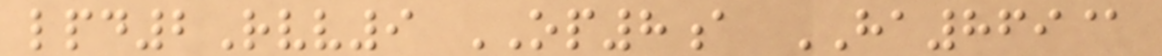lpd2Rvv9 OP8a HA869@
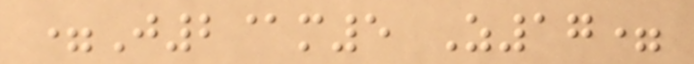=J2@m5 Z17=
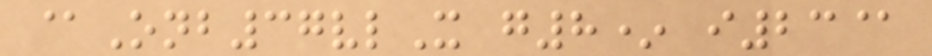@Onb37vlX g8* i23@
